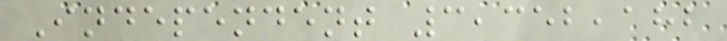Independent 3,352,182
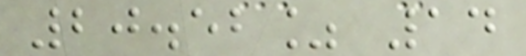20.52% 14
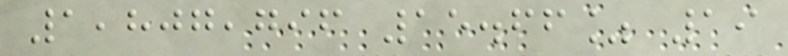1,807,796 15.66% 19
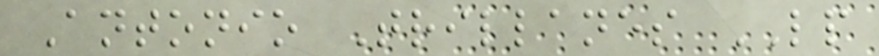Antonio Trillanes LP
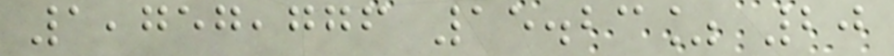1,757,776 15.23% 20
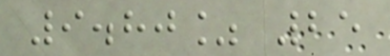9.80% 25
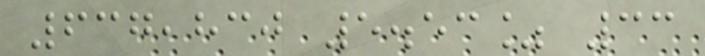637,830 5.53% 33
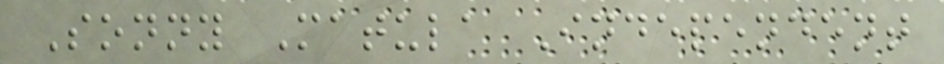Sonny Matula Independent
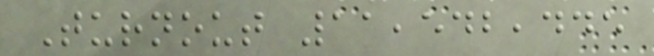Turnout 11,542,445
